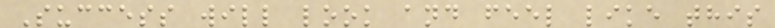Success will look and feel like this
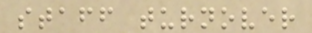staff turnover
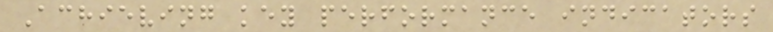Achieving key performance indicators
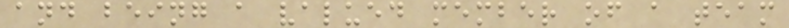and being a valued member of a team
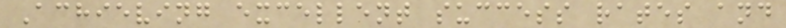Achieving excellent success rates and
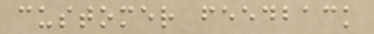customer feedback
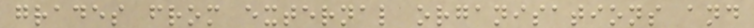grades from external organisations and
